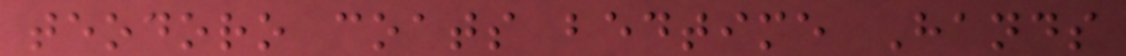teodoro coats bedtime Hands
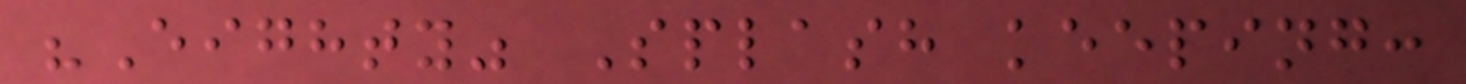"Eighty" Splash keeping:
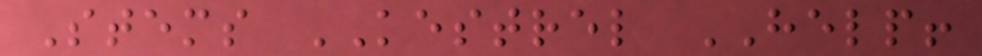Stems KESTREL HELP!
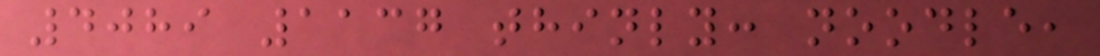4089 1137 thinly: noodle,
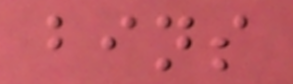bins
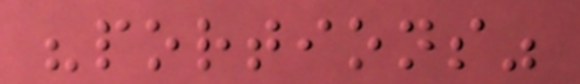"portions"
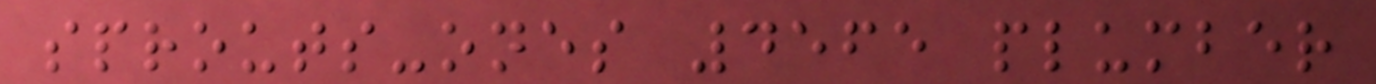sprouts-ones 4565 plumber
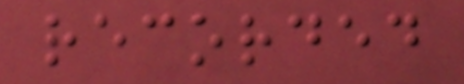recorded
